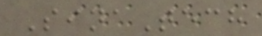SinaTech
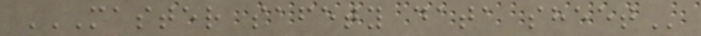MASTER SAFETY DATA SHEET
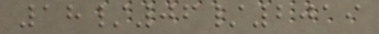18/06/2019
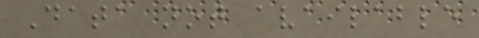Data not available
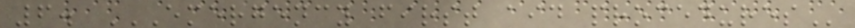6. EMERGENCY FIRST AID PROCEDURES
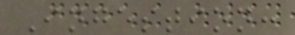Ingestion:
